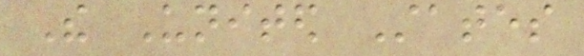The United States
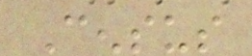Census
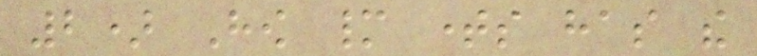2) How many times has the
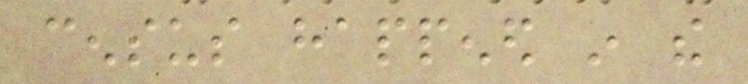census happened in the
